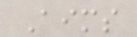Aims
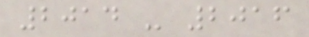2014 - 2016
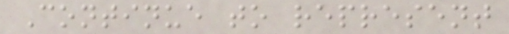Continue to represent
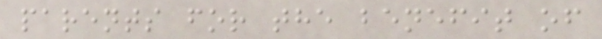parents for the benefit of
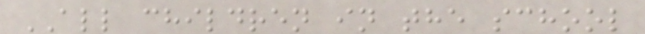ALL children in the school
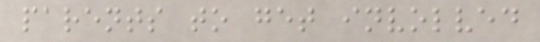parents to get involved
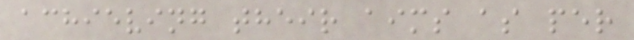achieving their aims as per
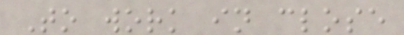To work in close
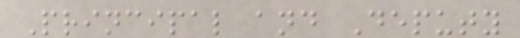Principal and Deputy
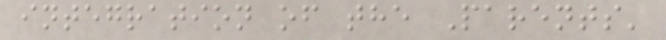integration of the Parents'
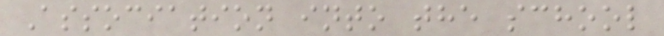Association into the school
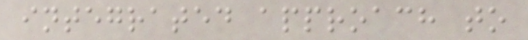integrated approach to
